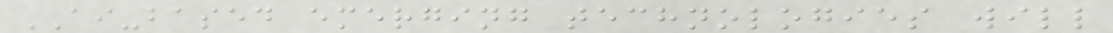AI-based emerging technologies will
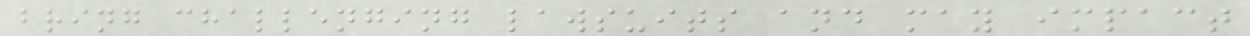bring challenging lawsuits and may impact
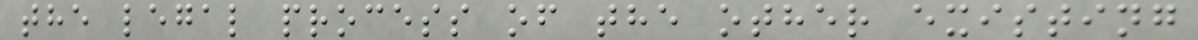the legal process of the other existing
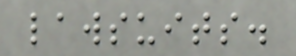lawsuits.
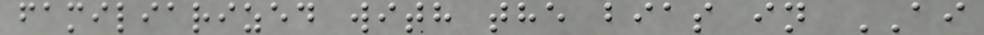familiarized with the bias in AI
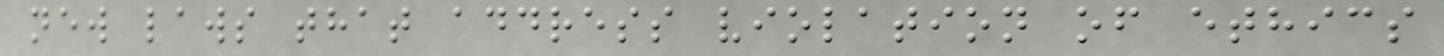new laws that address violation of ethics
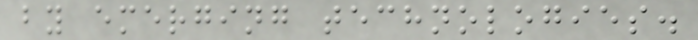by emerging technologies.
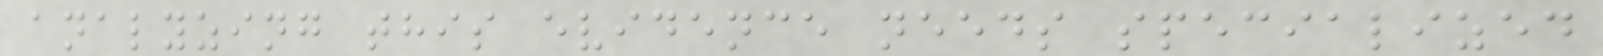analyzing this evidence needs specialized
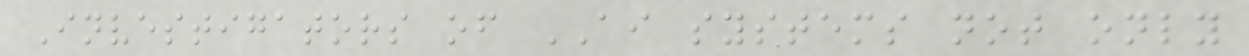Investigators of AI systems not only
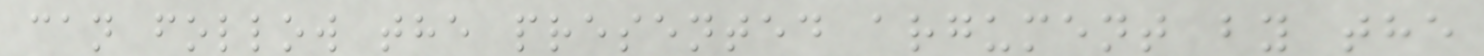can follow the presented argument by the
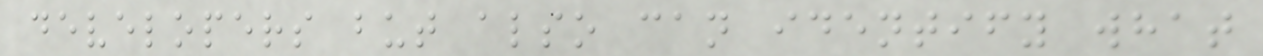developers but also can identify what
